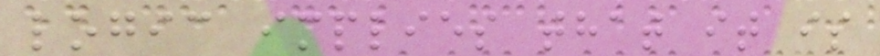logic implies that it is
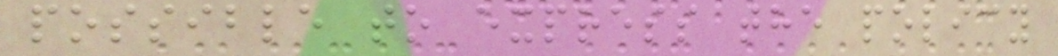possible to express the policy
